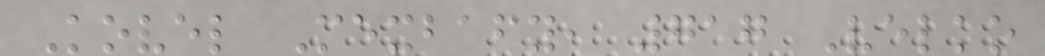Kovel Mexbafy, 717 Velko
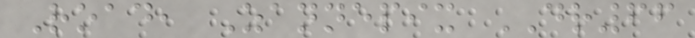Road, Zannepix DR66
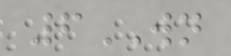6WN
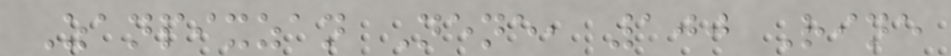Zanpixzan Nene, 100 Rine
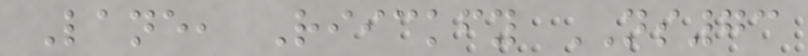Lane, Riickfy NS73
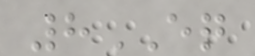8EQ
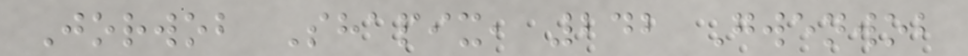Jorwob Shapix, 242 Gwenwob
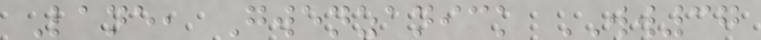Lane, Gwenzanick WW37
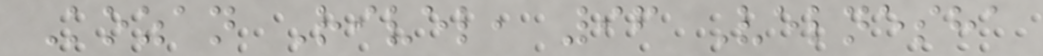Kozan Rivel, 96 Velnesha
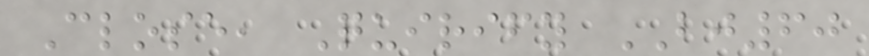Close, Quirify BJ60
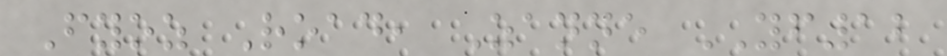Fyoz Road, Zanne YF12
